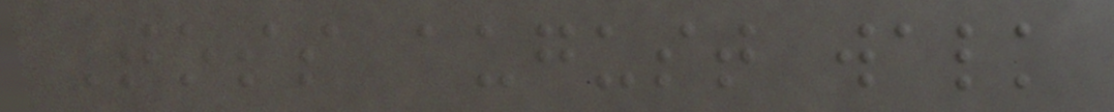Toss august walk
